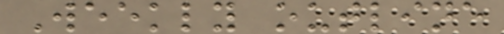Weekly outline
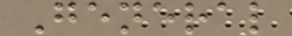General
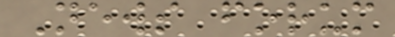News forum
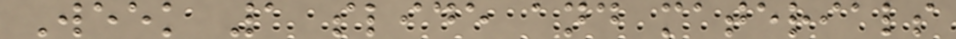Week 1 slide and materials
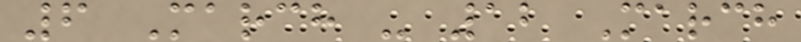6 March - 12 March
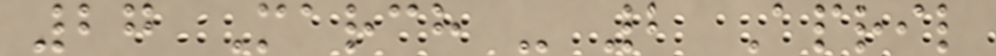27 March - 2 April
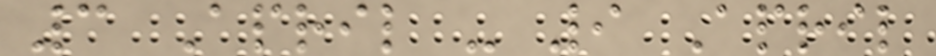3 April - 9 April
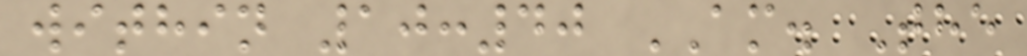within 10:40 AM. The
